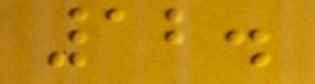12.
